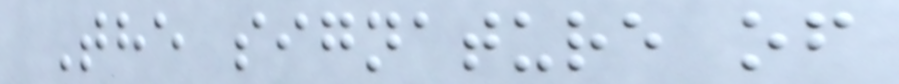The signature of
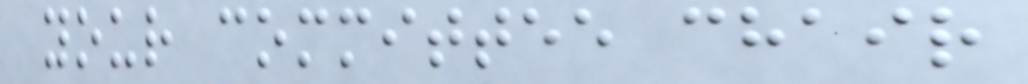your committee chair
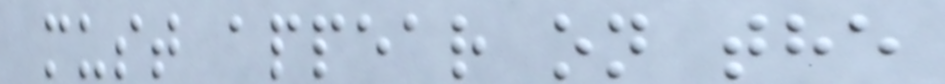must appear on the
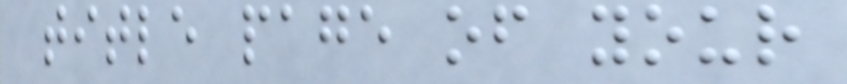title page of your
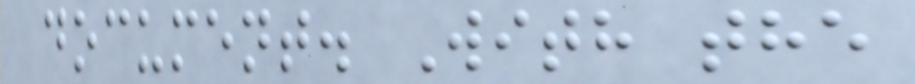document. With the
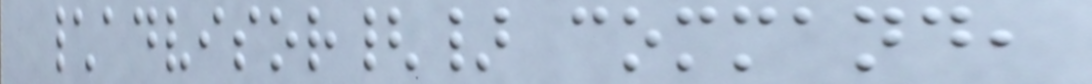\advisor{} command,
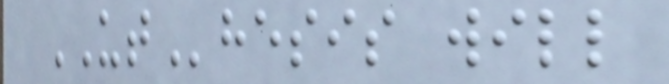UThesis will
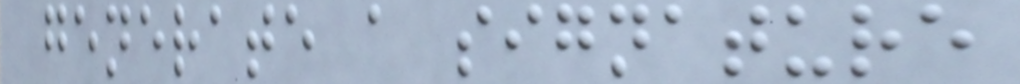generate a signature
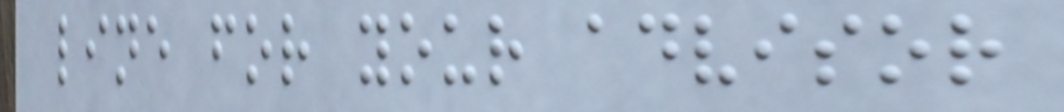line for your advisor
